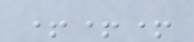+++
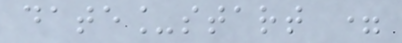date_start =
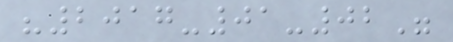"2017-01-02"
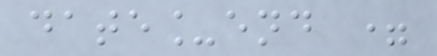date_end =
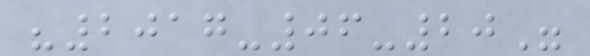"2017-06-20"
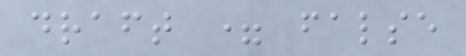draft = false
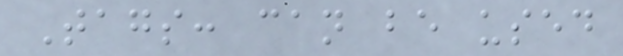Tags: can be used
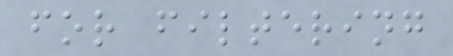for filtering
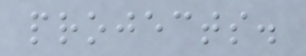projects.
